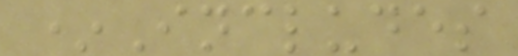*Includes
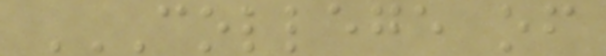COLLEGE OF
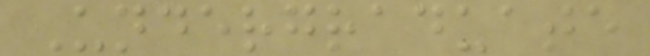Undergraduate
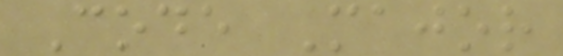Code Major
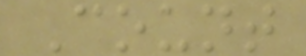Count
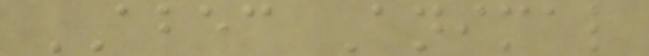ABEC Animal
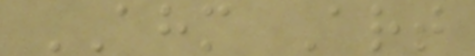AHM Art
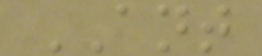ANT
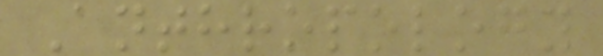Anthropology
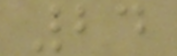24
